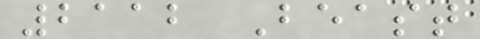2112 Beast
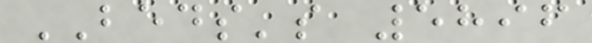BEDS's 5896
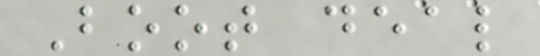Boot deal
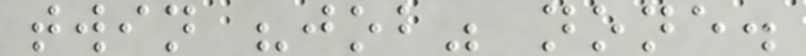twin "job" none.
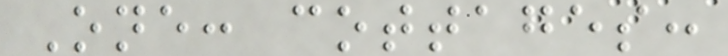One: cottages:
